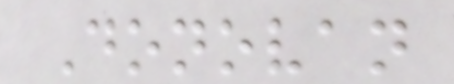Donovan
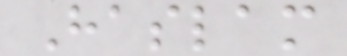Haslam
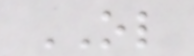OL
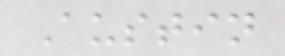Austin
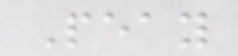Peay
